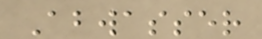Abwasser
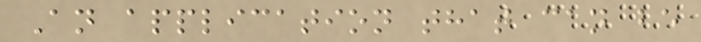An application that can be
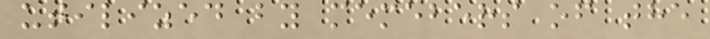utilized by memebers of the
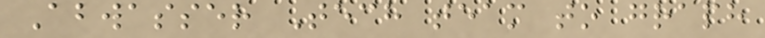Abwasser Tech team to graph
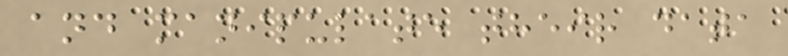and manipulate their data
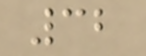32
